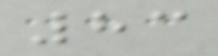83
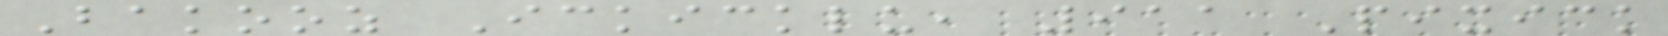Bakooz Ickicklu, 911 Pixick
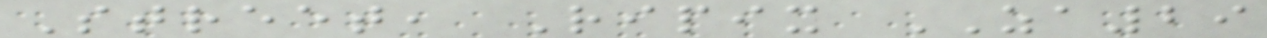Street, Ripix ZA29
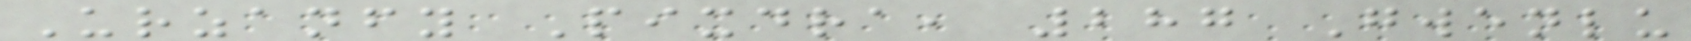Urzanfy Pixdra, 287 Gwenlu
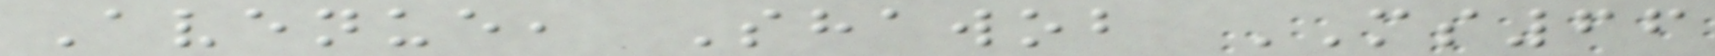Avenue, Shawob MS66
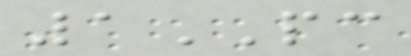1PC
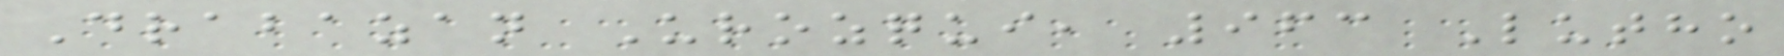Drabazan Urozqui, 963 Lutho
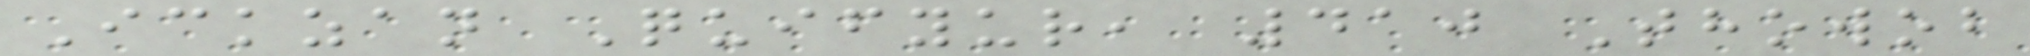Ickzan Quifyur, 410 Thowob
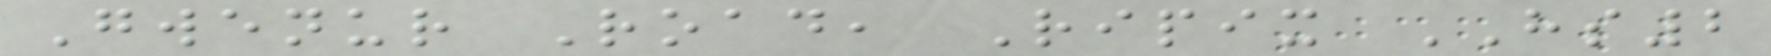Gwenur Road, Ripix HS2
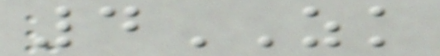4ZK
